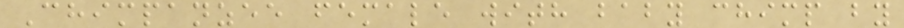Chimpanzee female with baby chimp by
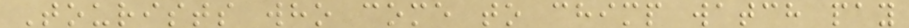Tourists who come to chimp watch pay
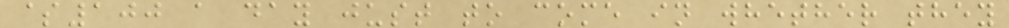$100 a day just to come in whether they
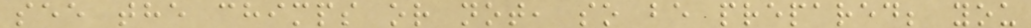see the chimps or not, so be prepared; you
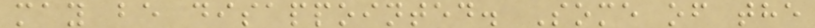may be disappointed. Some of the
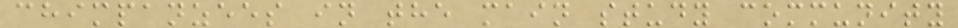chimpanzees in the main study community
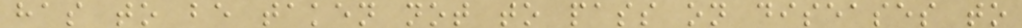has to be taken not to pass on diseases to
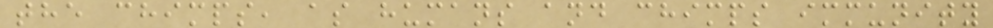the chimps, as humans and chimps immunity
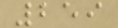259
